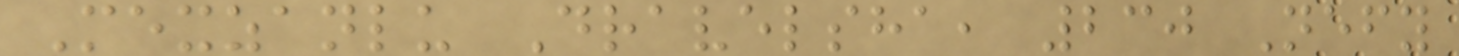Mexzanlu Dravelsha, 230 Nefy
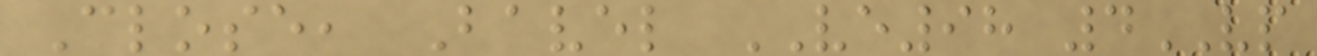Close, Bavel VE98 4VP
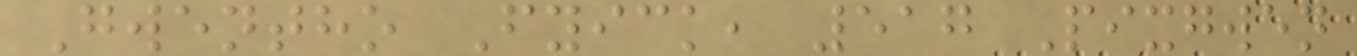Gwentho Fyick, 517 Pixgwen
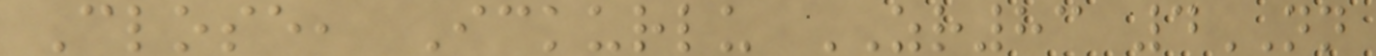Close, Ickurlu ZR83 4NN
